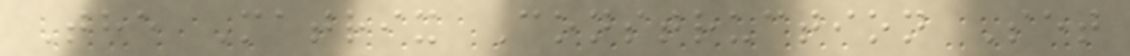The Matrix Construction Set
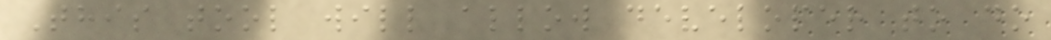This tool will allow developer to do
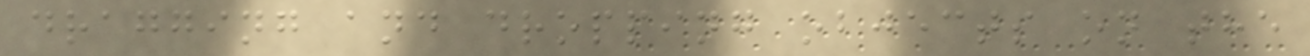dragging and dropping objects on the
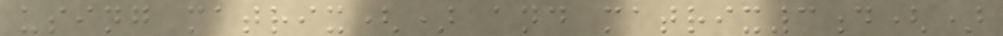using matrix() and matrix3d()
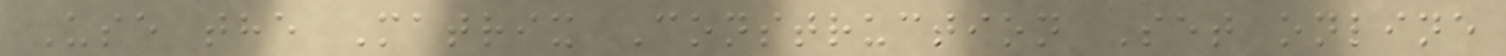Use the Matrix Construction Set online
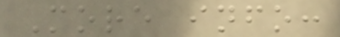More info:
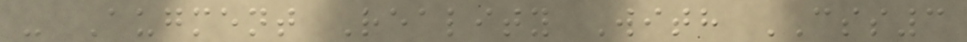- Augment Reality With CSS3
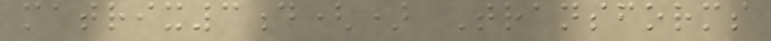matrix3d() Transforms
